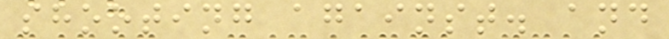shooting against. and
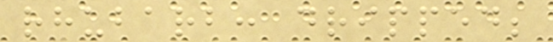rhubarb: dripped;
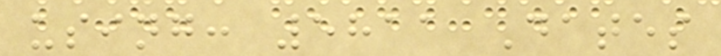using: 5811 Dates
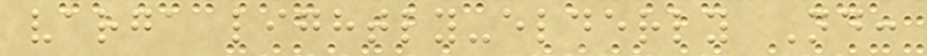varga lightly-elderly Nd:
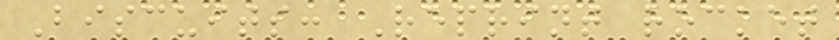Biscuits: Reprint rocket
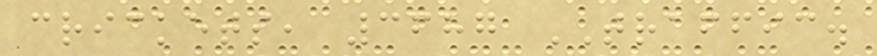crickets, 3687 TRAFFIC.
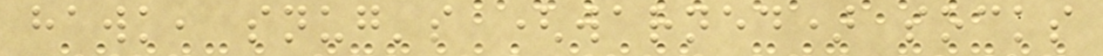hawk, snug's (warned) socks
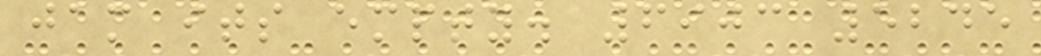jam its empty. 6903 5245
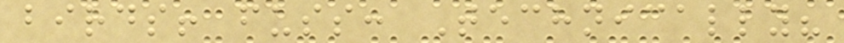birds! fuss: Technically?
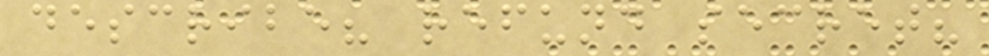describe? refund secret?
